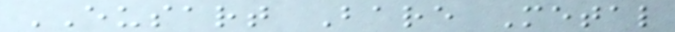EUSART Bare Metal
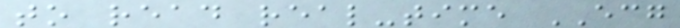to read real-time ECG
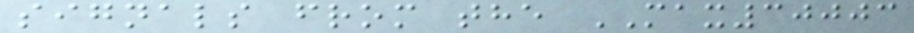signals from the MAX30003
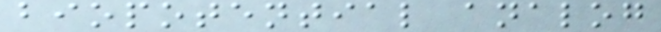biopotential analog
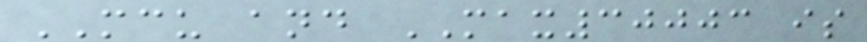MCU and MAX30003 is
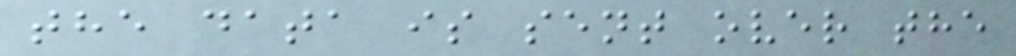the data is sent over the
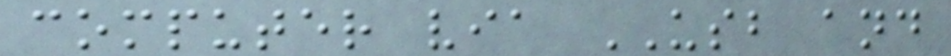computer via USB and
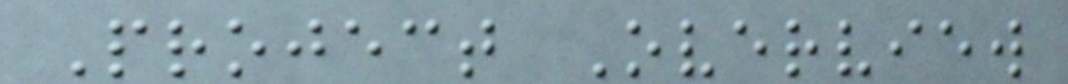Project Overview
